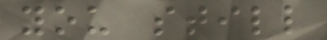you still
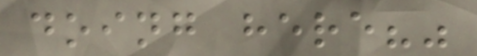doing here?"
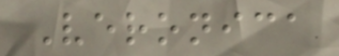Veronica
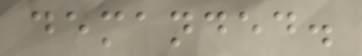demanded.
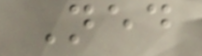Ned
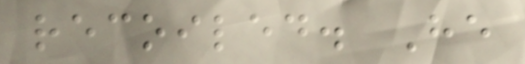recoiled. He
